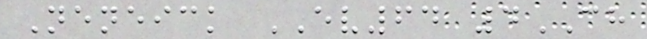Neneick EV64 4CH
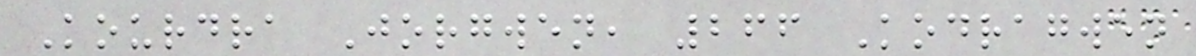Kourdra Jorgwen, 266 Kodragwen
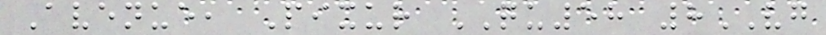Avenue, Pixur QU58 8VG
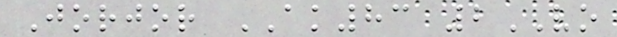Jorjor AK83 2VO
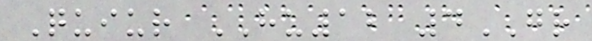Quiur HU12 4GR
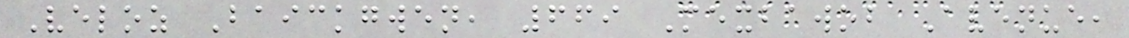Veloz Baickgwen, 669 Mexbawob Avenue,
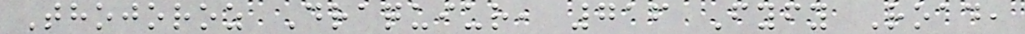Thojoroz Draquiur, 716 Fyfy Road,
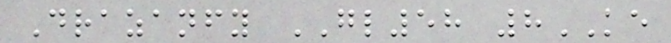Drazanfy GL58 8KE
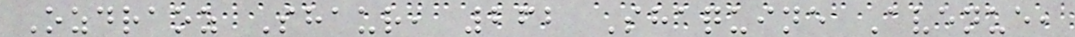Ozdraoz Shaur, 262 Shaquine Avenue,
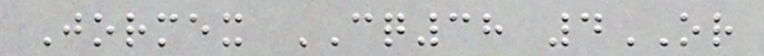Jormex CQ38 4OR
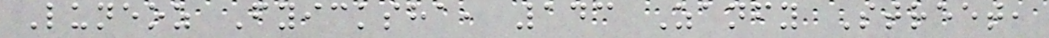Luneoz Fyicksha, 143 Zanfy Street,
